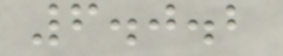6.0.2
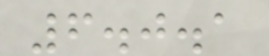6.0.1
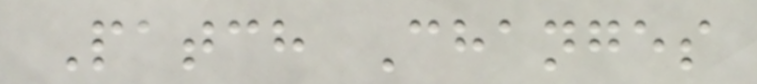Patch Changes
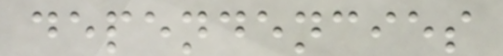dependencies
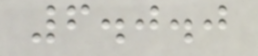6.0.0
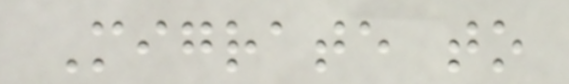Migrate to
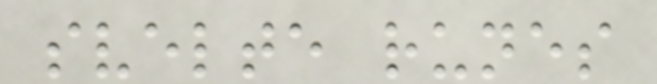svelte runes
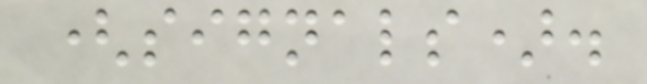(signals).
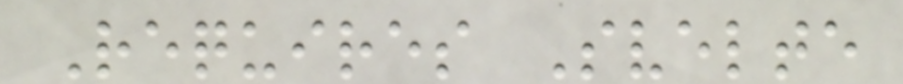Requires Svelte
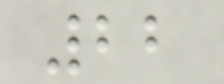22
